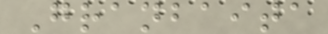Granbaita
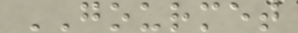GOURMET
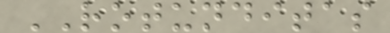ROTUNDITAS
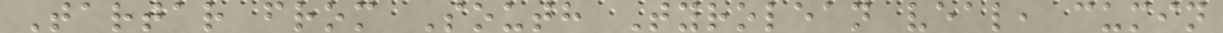Tartar from South Tyrolean veal, cumin
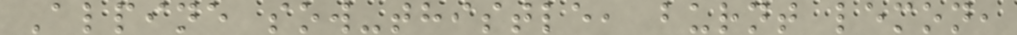Alpine sow-thistle, burnt lemon,
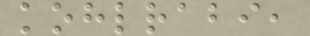kohlrabi,
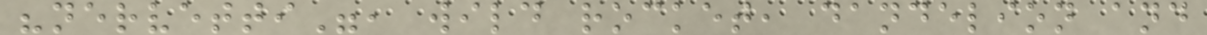"nervetti", wild rocket, dandelion and
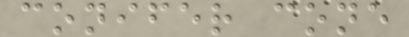conifer cone
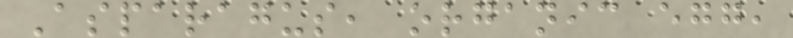Asparagus, organic egg,
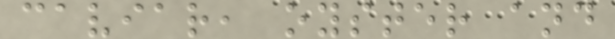caviar, oyster and
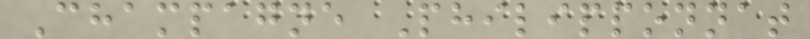Champagne Philipponnat
